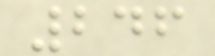246
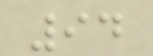94
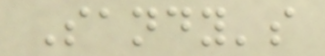Sandy's
